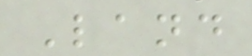Land
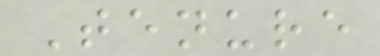Tenure
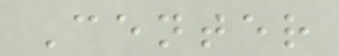Center
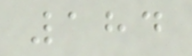184
